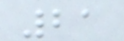21
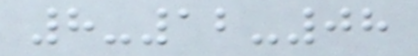8-12-08
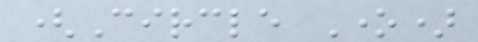(Circle One)
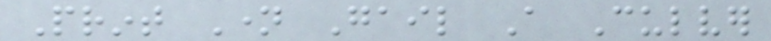Print Name Gail A Culver
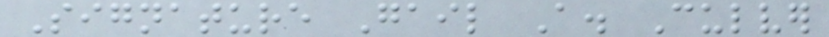Signature Gail A. Culver
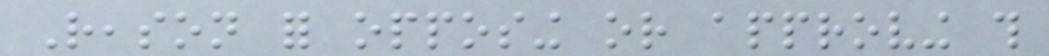Reason for opposing or approving this
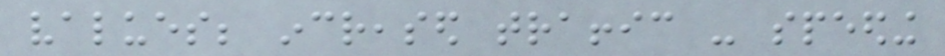values; increased traffic - speeding
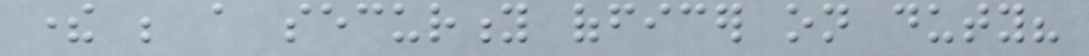there be a security officer on duty?
